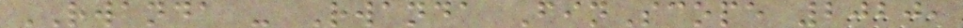RWANDA - Rwanda FinScope 2020,
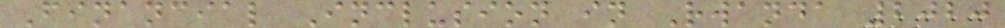Financial Inclusion in Rwanda 2020
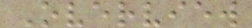Overview
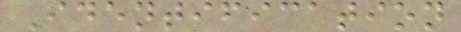Identification
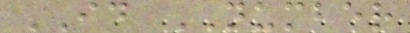ID NUMBER
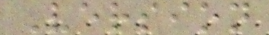Version
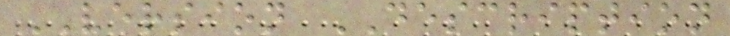VERSION DESCRIPTION
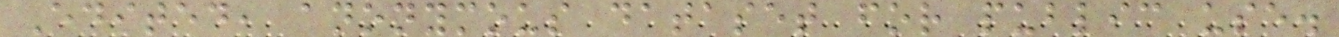Edited, anonymous dataset for public use.
